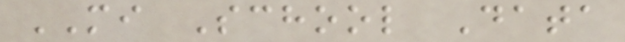MI School Data
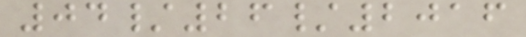04/26/2016
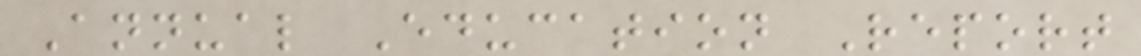Annual Education Report
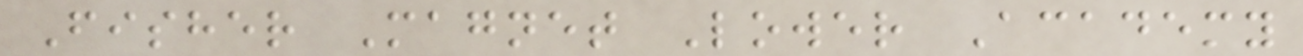Fisher Magnet Lower Academy
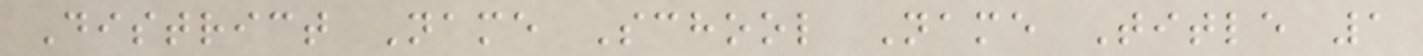District Name School Name Title 1
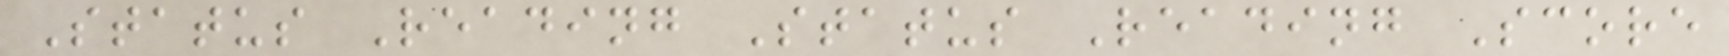Status Reading Status Reading Score
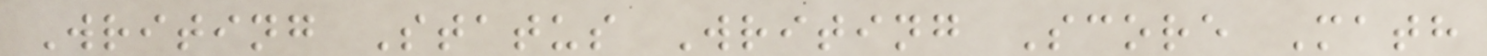Writing Status Writing Score Math
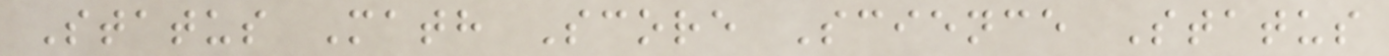Status Math Score Science Status
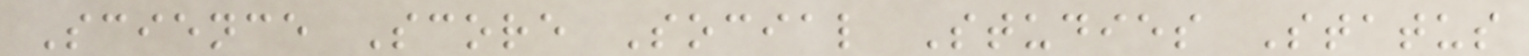Science Score Social Studies Status
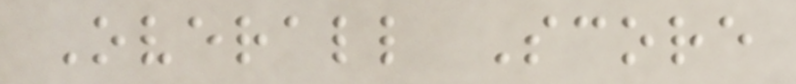Overall Score
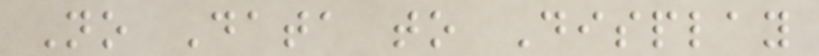No Data to Display
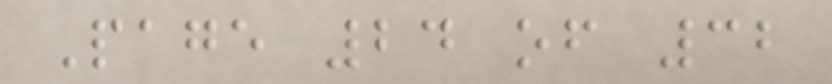Page 24 of 32
